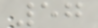57
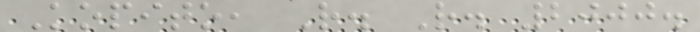Kopito, R. R. 2000.
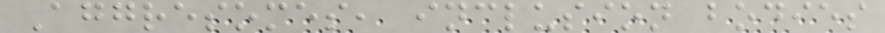Aggresomes, inclusion bodies
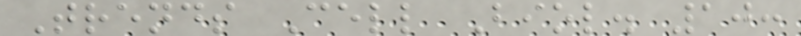Trends Cell Biol. 10:
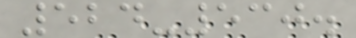524-530.
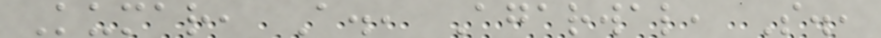Kumar, A., Agarwal, S.,
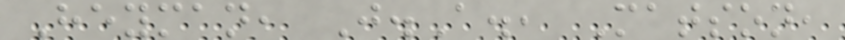Heyman, J.A., Matson,
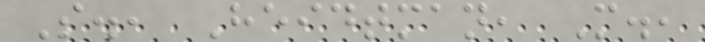S., Heidtman, M.,
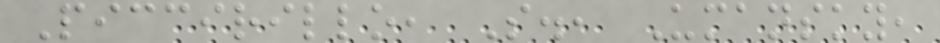Piccirillo, S., Umansky,
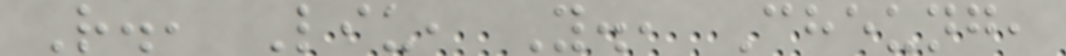R., Liu, Y., Cheung,
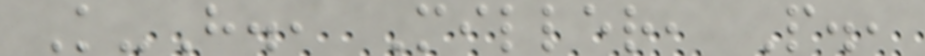K-H., Miller, P.,
